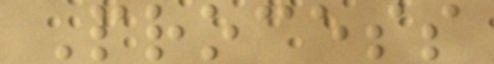Process
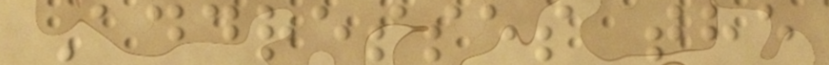Addresses the
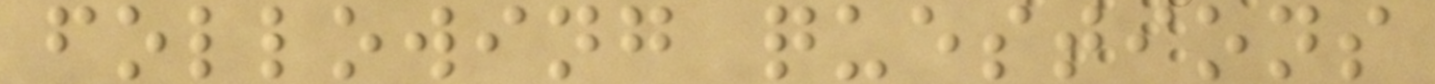following questions
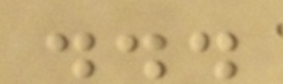...
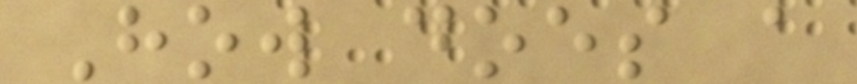How does a
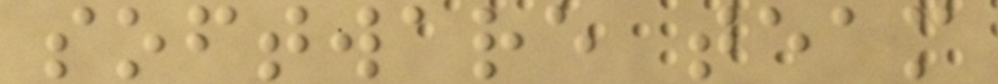software team
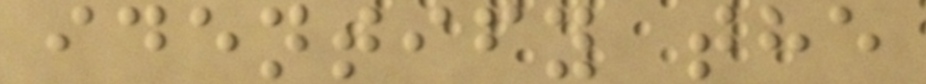identify the
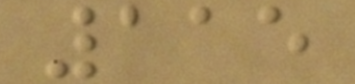115
